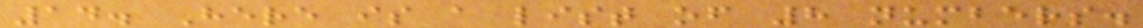14. Here is a list of 8 numbers.
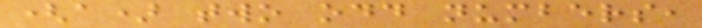(a) two odd numbers,
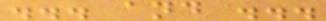... and ...
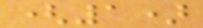(1)
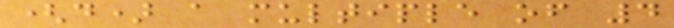(d) a multiple of 4
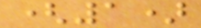(1)
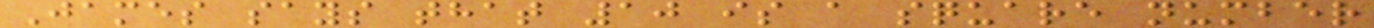James says that 10 is a square number
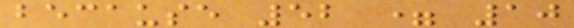because 52 = 10
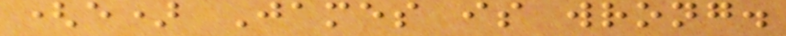(e) James is wrong.
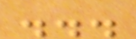...
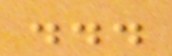...
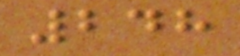248
